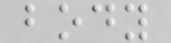body
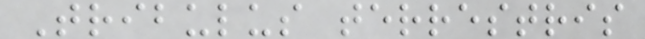Tribulus terrestris
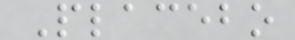Placebo
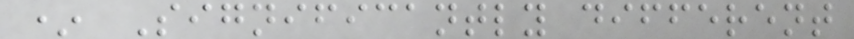* Significantly different
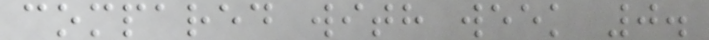compared with week 0.
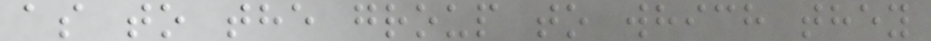as to the group to which they
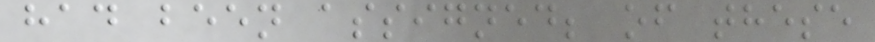had been assigned; of these
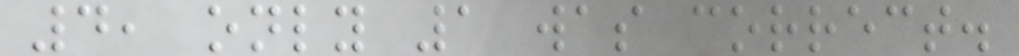4, only 1 was correct.
